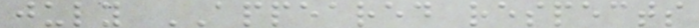july APPEARED respects
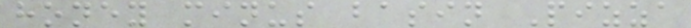honey minus basin Pizza
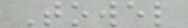Towel
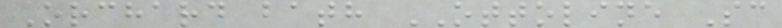Orchard bath OTTOLINE Sc
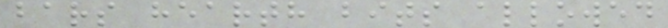bars hearth bits allowed
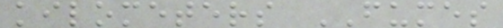kilometers FUMES
